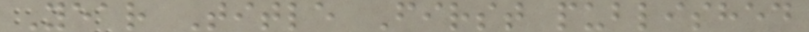Year Title First published
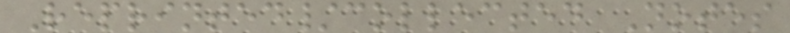Reprinted/collected Notes
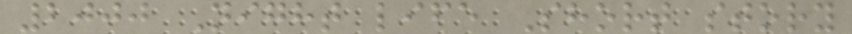2000 Night life Short story
